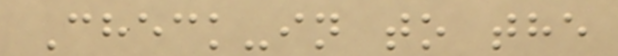Check-in to the
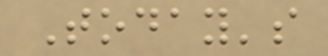Today's
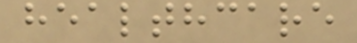healthcare
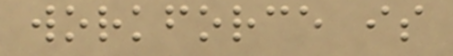workforce is
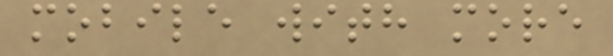mobile with more
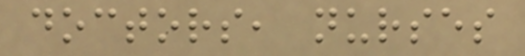doctors, nurses
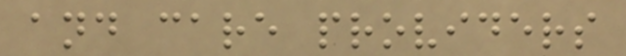and care providers
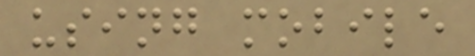using mobile
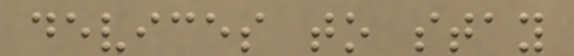devices to stay
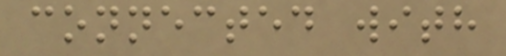connected with
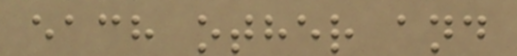each other and
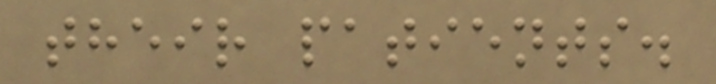their patients.
